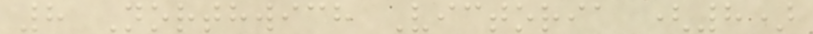8 Northwich Victoria (8)
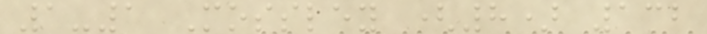1-1 Mossley (8) 132
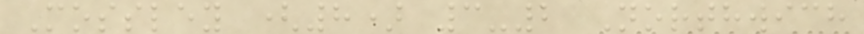Mossley (8) 3-2 Northwich
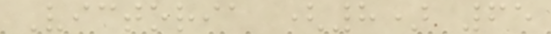Victoria (8) 65
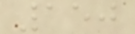150
